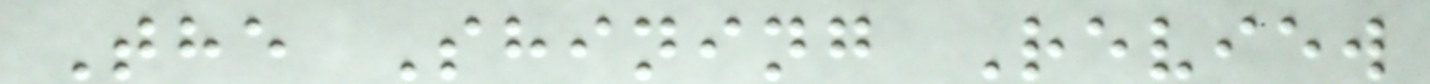The Shining Review
